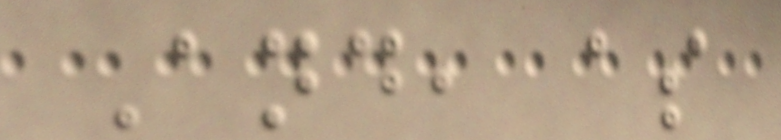And, as
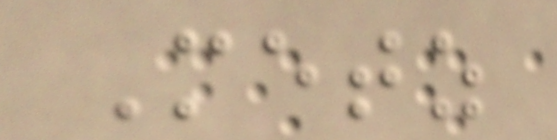Metz
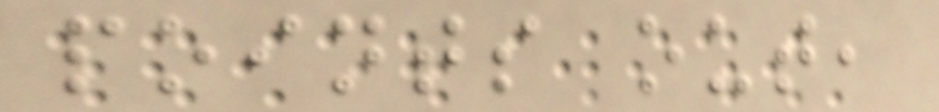points out,
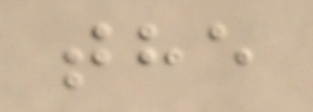the
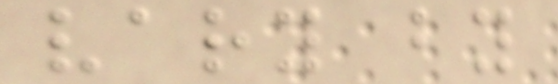vary by
